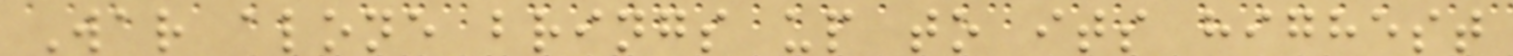War alone brings up to its highest
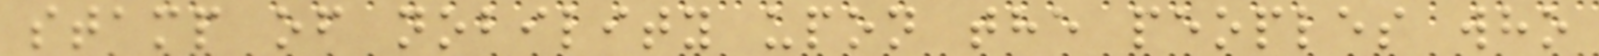stamp of nobility upon the peoples who
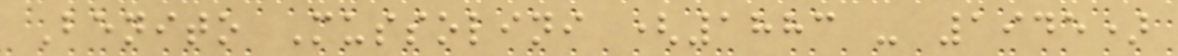Benito Mussolini (1883 - 1945)
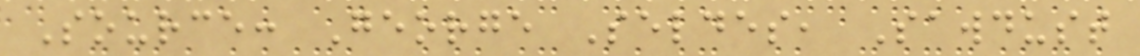Source: George Seldes, Sawdust
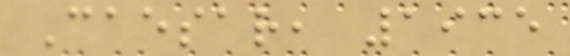Caesar, 1935
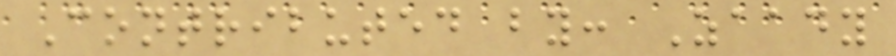Contributed by: Zaady
